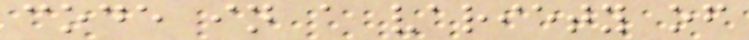code in a variety of
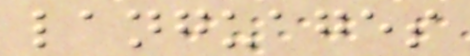languages
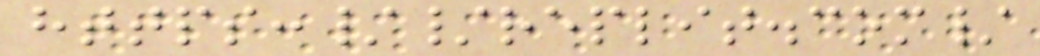https://replit.com/
